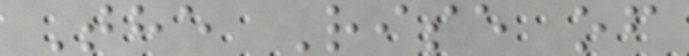The Rise of
